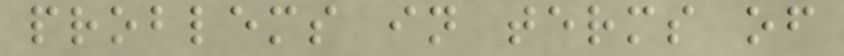problems in terms of
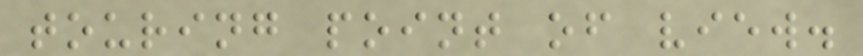touring point of view.
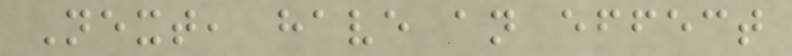Next, have an effect
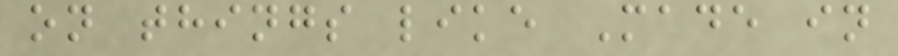on things like Made in
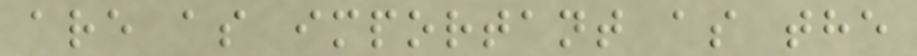are as important as the
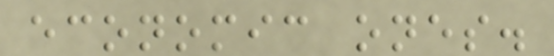economic ones.
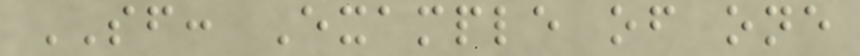SF: Example of one
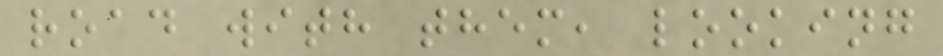road with them, looking
